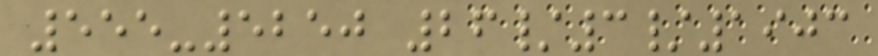555-5250 26/3/1903
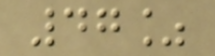47%
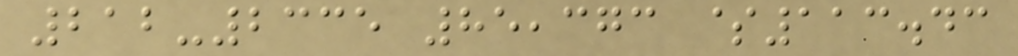212-2335 85,373 $113.43
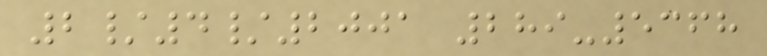2/4/2001 289-5368
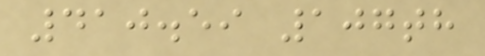410.59 107th
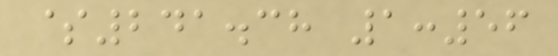$241.38 1:56
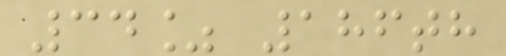34% 186th
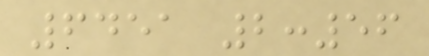6451 2:56
